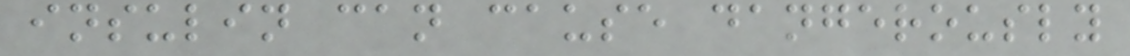insulin can cause dangerously
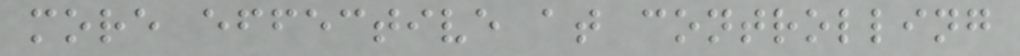more effective at controlling
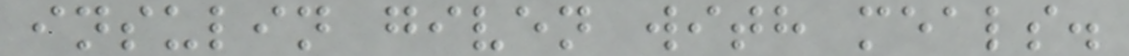insulin given with meals.
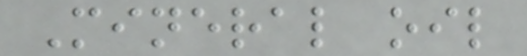Mineral oil
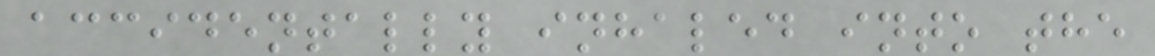accidentally inhaled into the
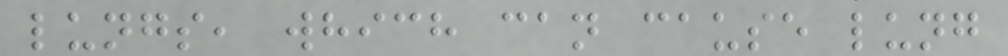lungs, which can cause lung
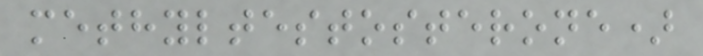methyltestosterone)
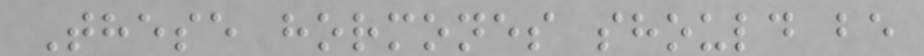These hormones should be
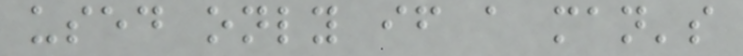used only if a man's
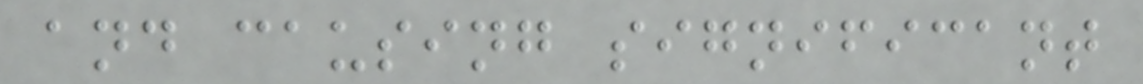and causing significant
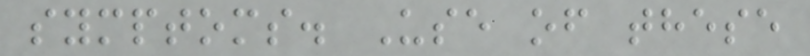symptoms. Use of these
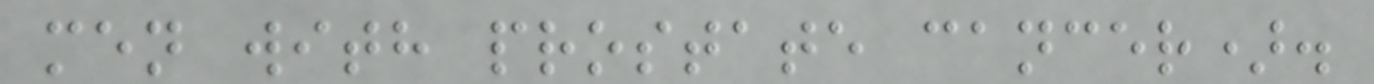men with prostate cancer).
